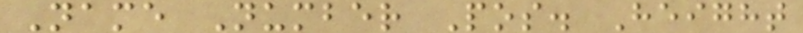Name Number Pos. Height
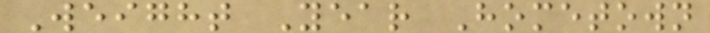Weight Year Hometown
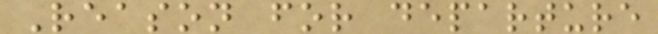Reason for departure
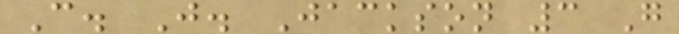C. J. Jackson 3 G
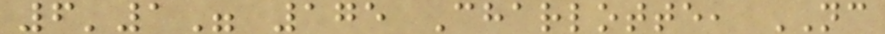6'1" 175 Charlotte, NC
